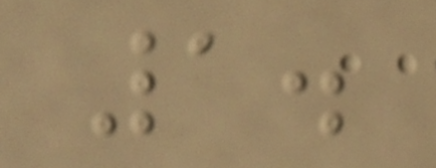1.
